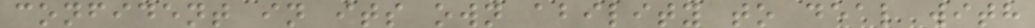confident in its own ability to deal with
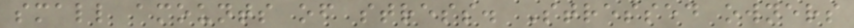small amounts of stress. Stressed owners
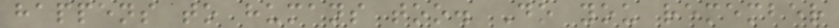happens to humans too. Do you remember
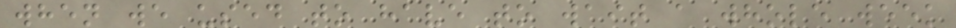when we used to have to wait a whole week
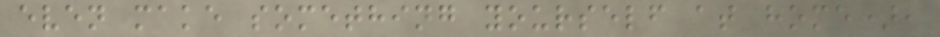even make something yourself at home),
